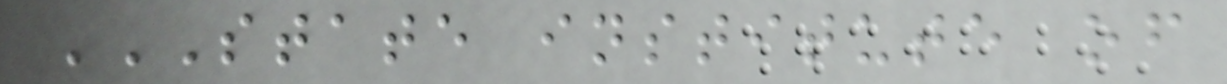STATE INSTITUTE OF
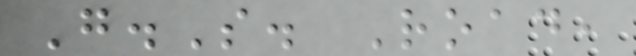G.S. Road,
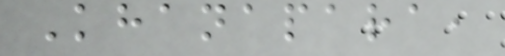Khanapara,
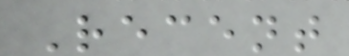Recent
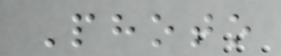Photo
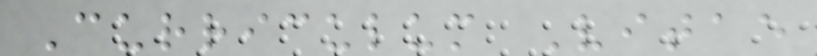Curriculum Vitae
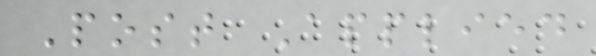Post Applied
